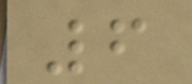6
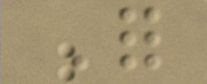For
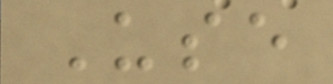Use
